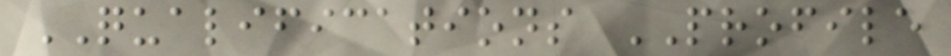QUALIFICATIONS PROFILE
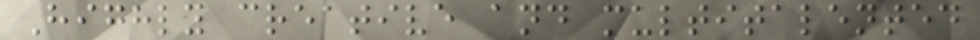Highly creative and multitalented
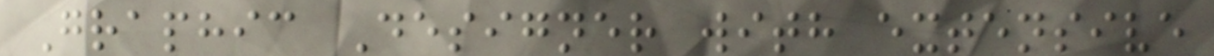Graphic Designer with extensive
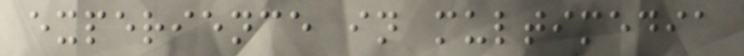experience in multimedia
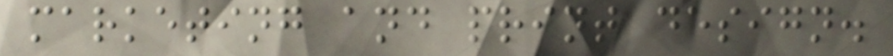marketing and print design.
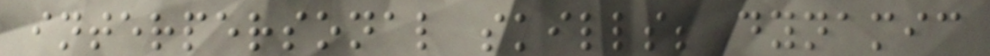interpersonal skills; dynamic
